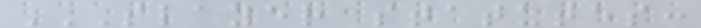SLAYER STATUTES:
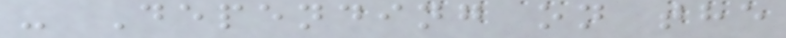- Depending on the
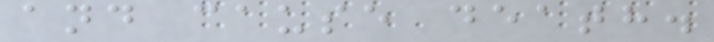and cause death.
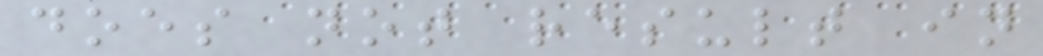does not result in
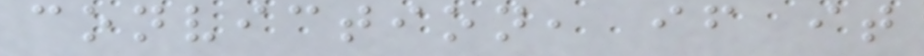conviction, if it
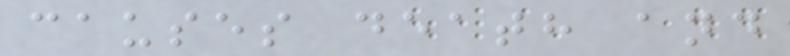causes death and
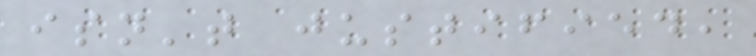isn't justified,
